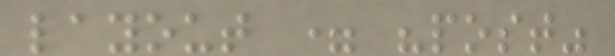layout = "post"
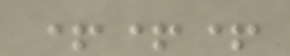+++
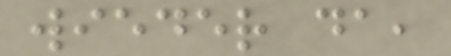wieder da,
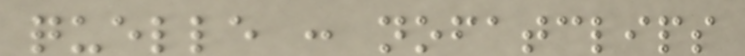quelle : nofatclips
